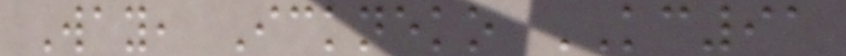Way, Ickneko KC91
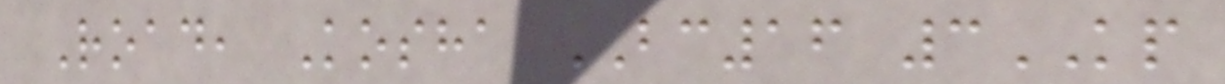Road, Kosha BC16 3KP
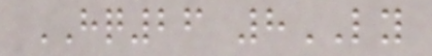HQ26 8LY
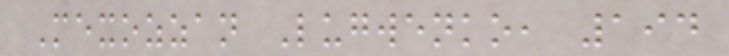Mexozzan Lugwenko, 194
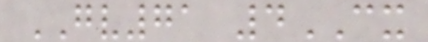GV71 4CX
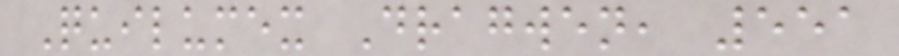Quilumex Dragwen, 551
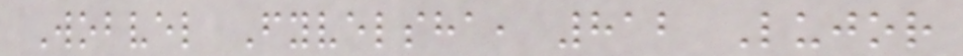Wobvel Fyvelsha, 812 Lujor
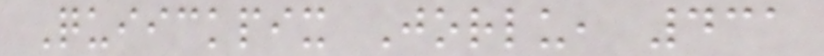Quiickpix Jorlu, 431
